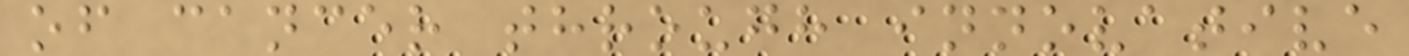of cancer through innovative
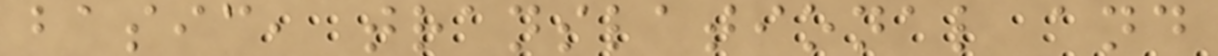basic, translational and
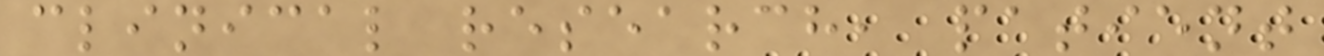clinical research, patient
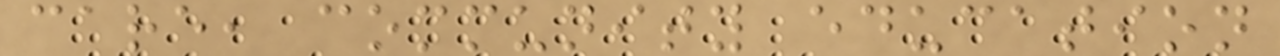care, community education
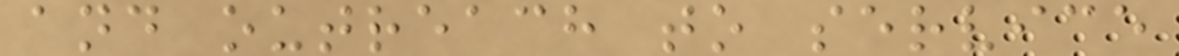and outreach to service
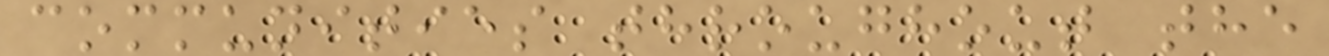communities throughout the
